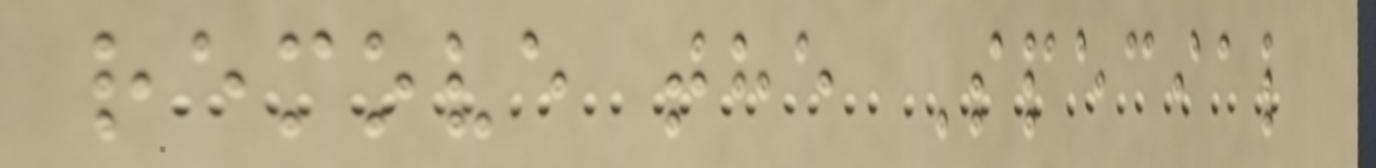remove the Special
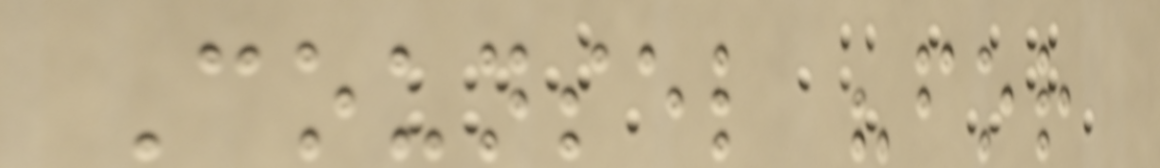Counsel "for
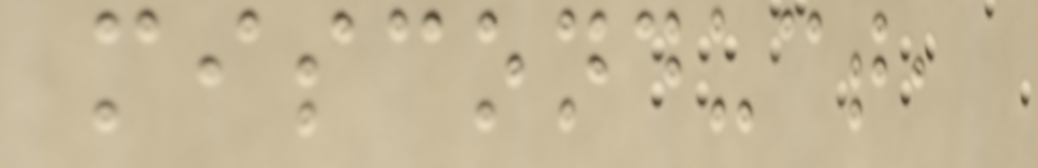misconduct,
